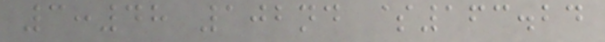3:48 102nd $163.24
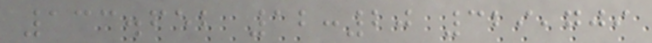133.652 12:20 329,709
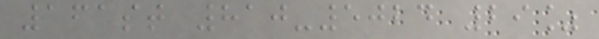161st 810-5024 29%
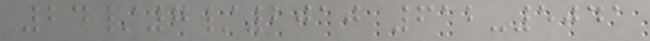24/7/2010 612-5041
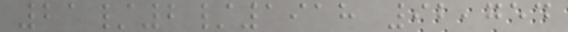21/2/1918 92,754
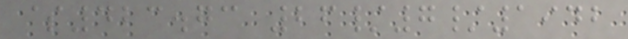$423.73 26/7/1942
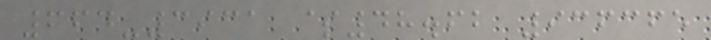664-3931 $48.62 936365
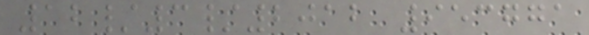12/3/2012 953771
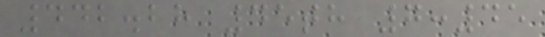442.28 45th 7:45
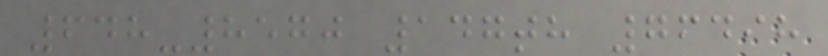648-8570 147th 76498
